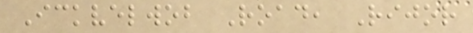Ickvelwob Road, Rijor
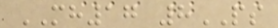MH17 8PS
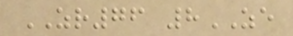ZR76 8ZE
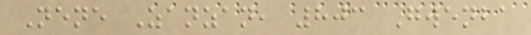Nene Zanzan, 803 Gwenba
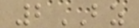2BZ
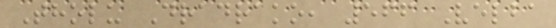Tholu Dradrako, 566 Velba
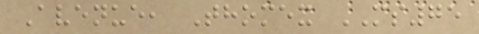Avenue, Thomex MS75
